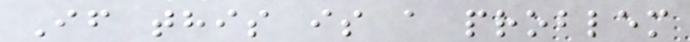If this is a problem
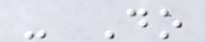- Do
